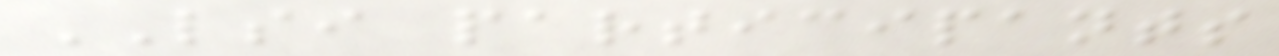LSI participants
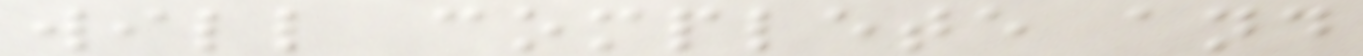will complete and
